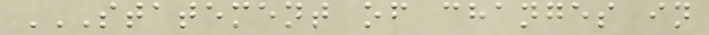STATEMENT OF CHANGES IN
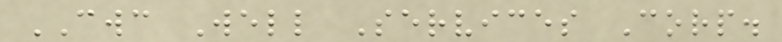CWC Well Services Corp.
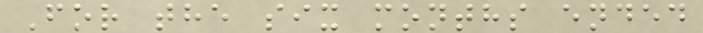For the six months ended
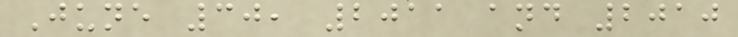June 30, 2011 and 2010
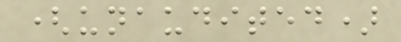(unaudited)
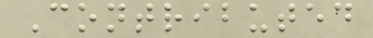Contributed
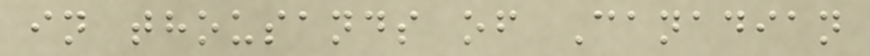in thousands of Canadian
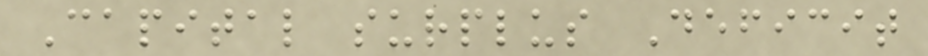Capital surplus Deficit
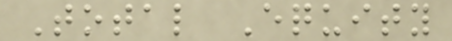Total Equity
